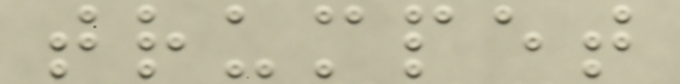trumpet
